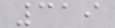319
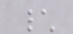\
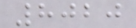8020
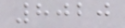8020
